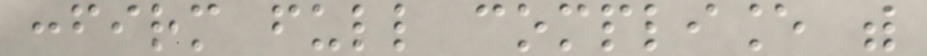confirm full compliance with
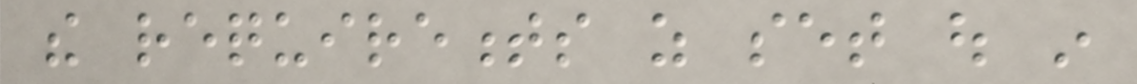the requirements as set out in
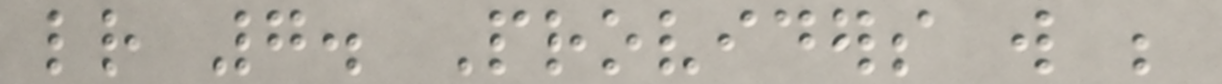letter 7. Providers will be
